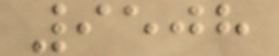9508
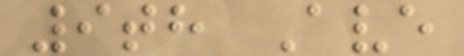9th Ave
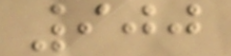900
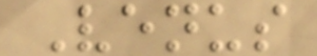Venus
